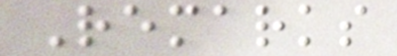Remarks
